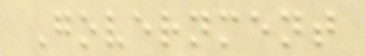Government
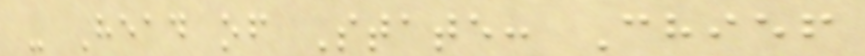- Head of State: Chief
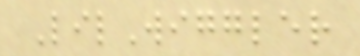LilWiggler
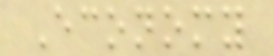Economy
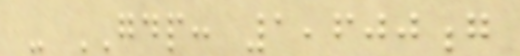- GDP: 1,600g
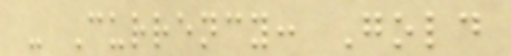- Currency: Gold
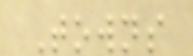Towns
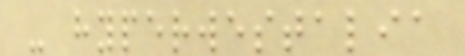- hyperwestalia
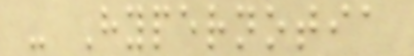- Hypernotia
